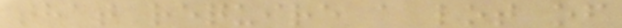that require a lot of
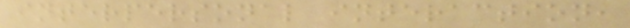interpersonal interaction,
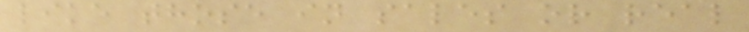like those in sales or real
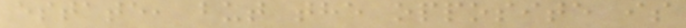estate, but the opposite is
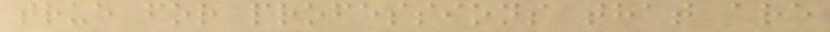true for professions that are
